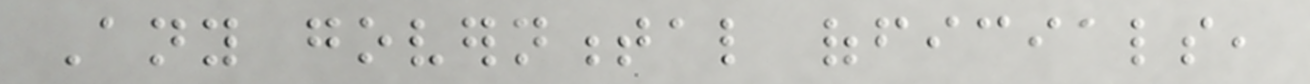Any governmental officials,
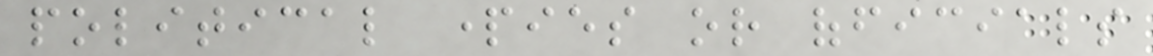political parties or officials
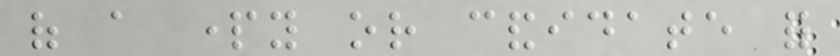of a party or candidate for
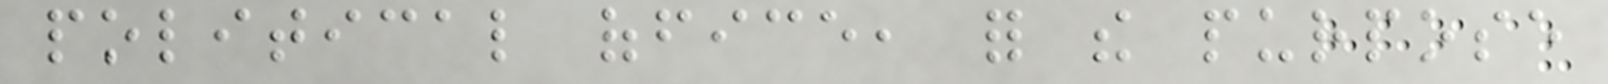political office, for the purpose
